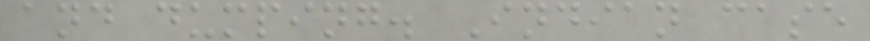and dumping. Indian case
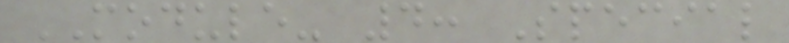MODULE- 4: Special
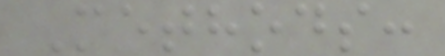Methods:
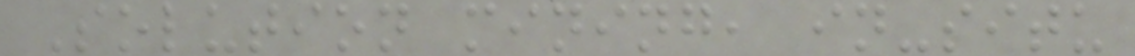Solution mining, in-situ
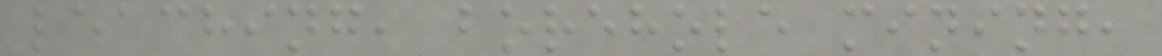leaching, borehole mining,
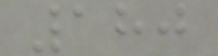180
